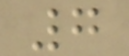7
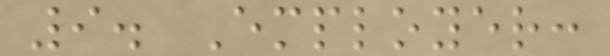9. Employer:
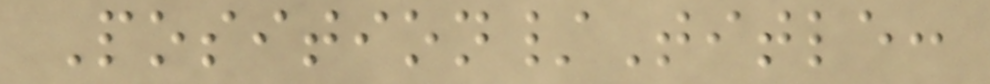Position/Title:
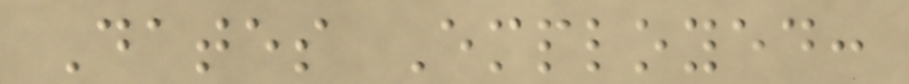Dates Employed:
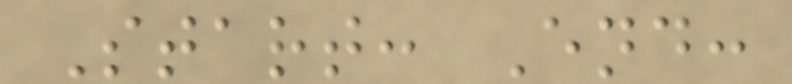Start: End:
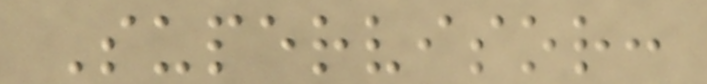Supervisor:
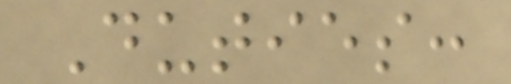Duties:
